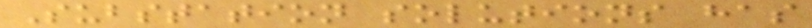Substation solutions has
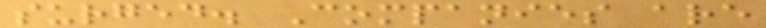surged. Companies are
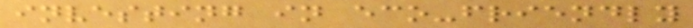investing in eco-friendly
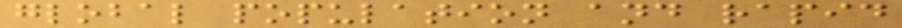global population and rapid
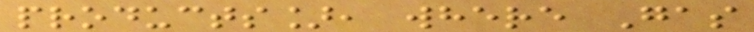products], where Gas
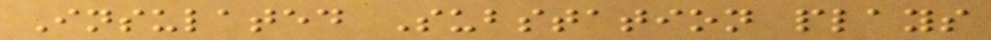Insulated Substation plays
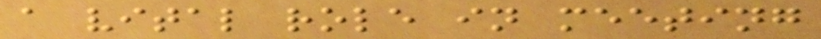a vital role in meeting
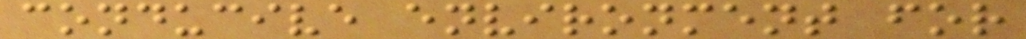conducive environment for
